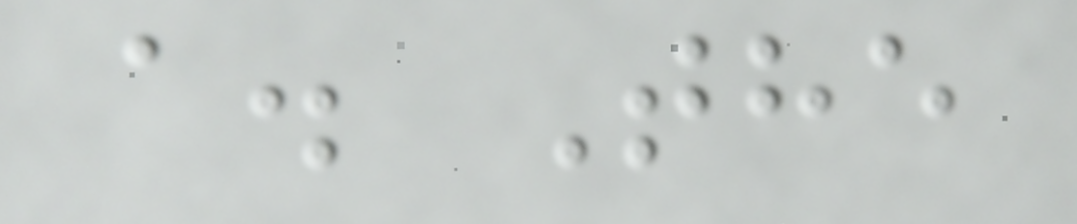a. The
